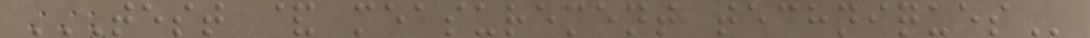TEST & MEASUREMENT TECHNIQUES
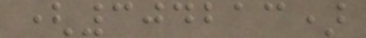(304213)
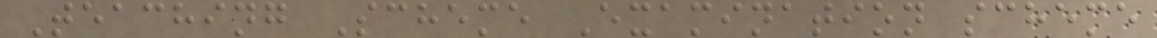Teaching Scheme Examination scheme
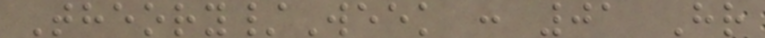Theory/Week : 01 Hr
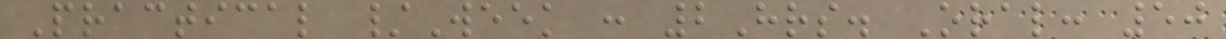Practical /Week : 2Hrs. Oral: 50
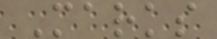Marks
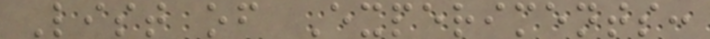List of Experiments:
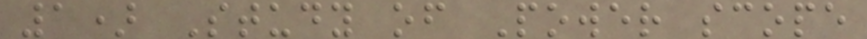1) Study of Power scope
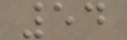54
